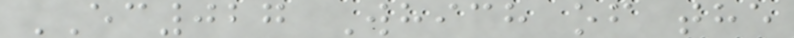EC027 Which of the
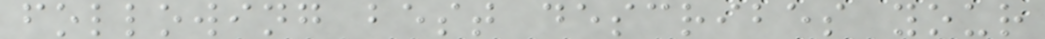following best describes your
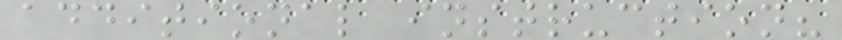additional instruction?
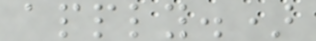apply.)
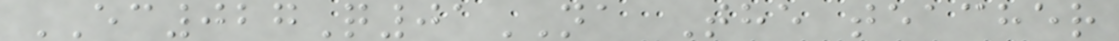EC027Q01NA The teacher
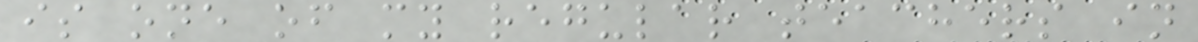is one of my regular teachers in
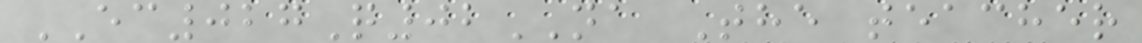EC027Q02NA The teacher
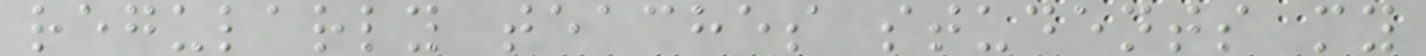regularly teaches students my
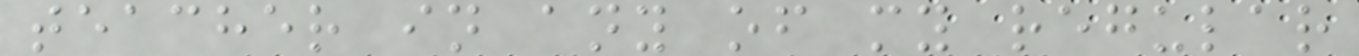teacher in any of my regular
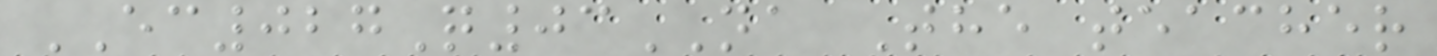EC027Q03NA The teacher
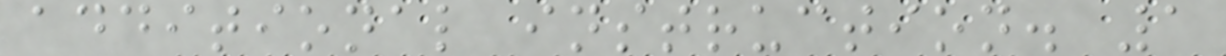additional instruction. 1
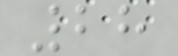28
